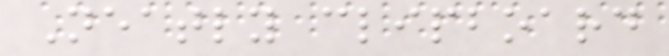Neatly clipboard
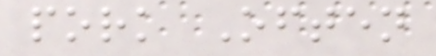pork Often
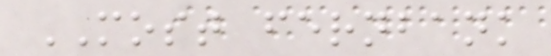MOST fernbank
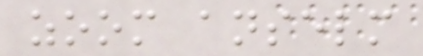zoom anselm
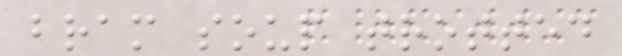bram soup trotted
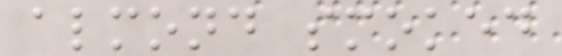almond smoked
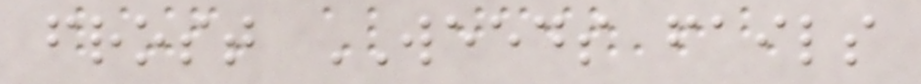frost WEEDS fails
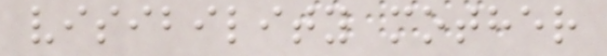visibility mother
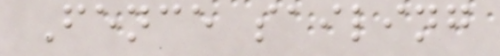Fence sailing
